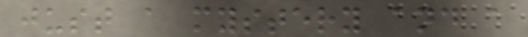just a mystery and a
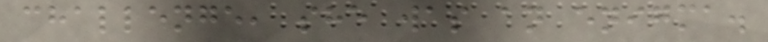challenge, she was an enigma.
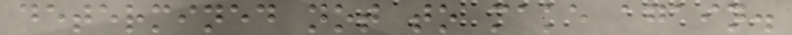determined not to make again.
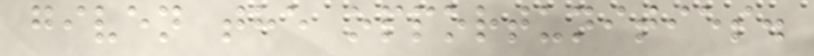given the opportunities.
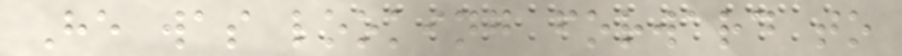He was looking forward to
